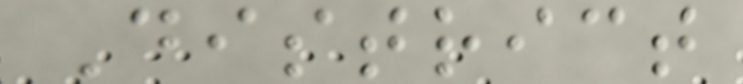District
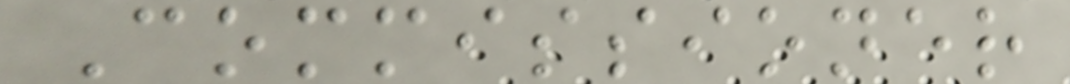Commissioner
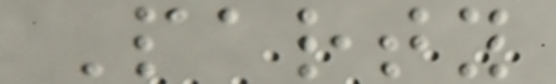Party
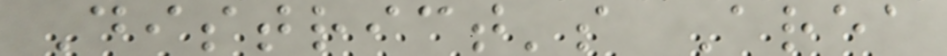District's Area
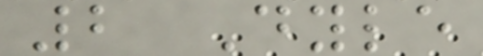2 Dyle
